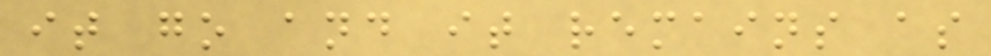it go and it remains as
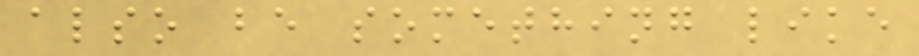also be something like
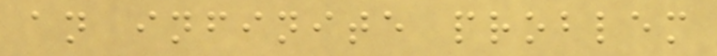an infinite problem
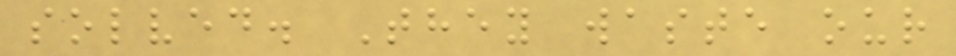solved. They waste our
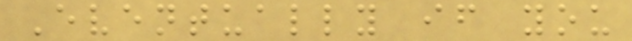Eventually if you
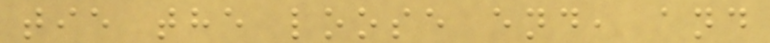tie the loose end, and
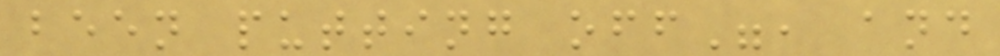been putting off", and
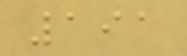191
